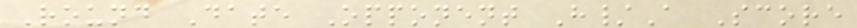Round Date Opponent H/A Score
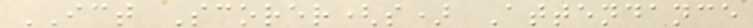ICT Scorer(s) Attendance
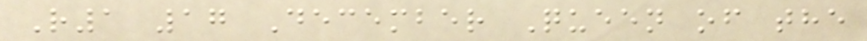R1 17 December Queen of the
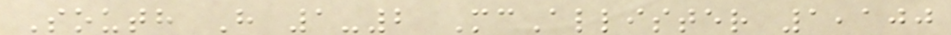South H 1-2 McAllister 1,100
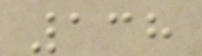138
